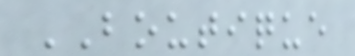BOUTIQUE
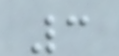3
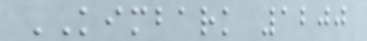KIMBARK 1200
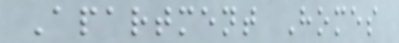Apartment Homes
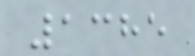1385
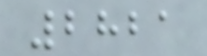2821
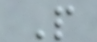P
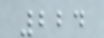224
